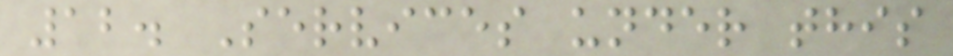12. Services under this
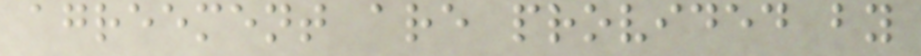agreement are provided by
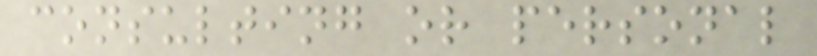consulting or personal
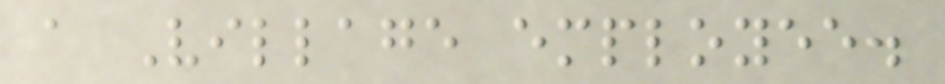a Village employee.
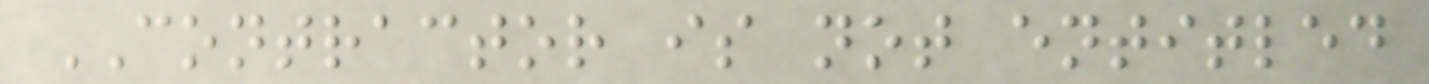CONTRACTOR is not entitled
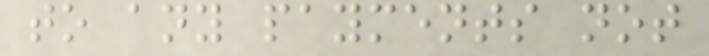to any payments not
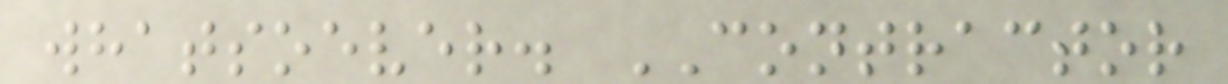whatsoever. CONTRACTOR
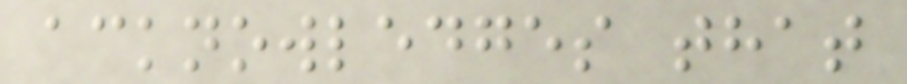acknowledges that
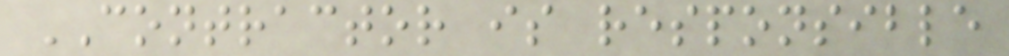CONTRACTOR is responsible
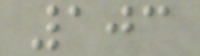103
